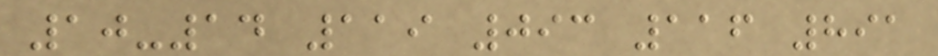10-14 119 093 116 891
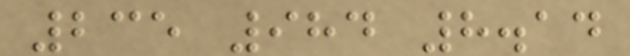235 984 8.14
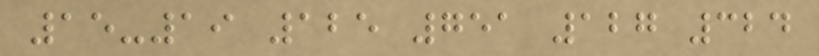15-19 125 751 127 324
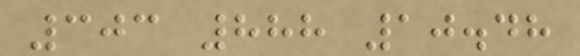303 888 10.48
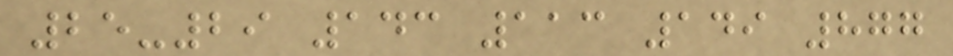25-29 143 113 149 877
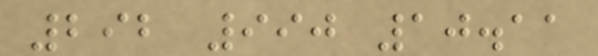292 990 10.11
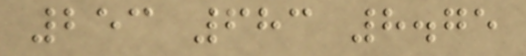253 683 8.75
